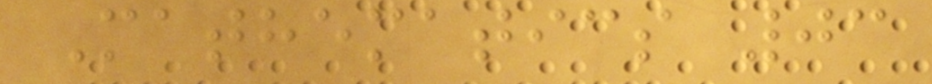Mathematics 03
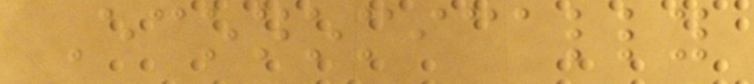Economically
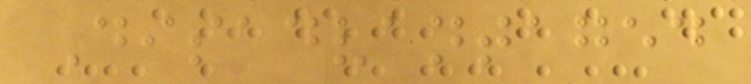Disadvantaged
